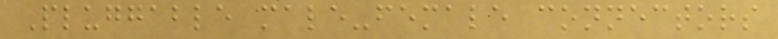Pluggable male-female connectors
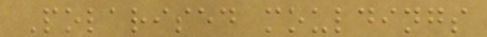Polarised mouldings
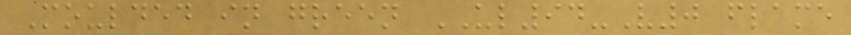Moulded in green UL94-V0 flame
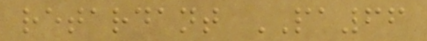retardant PA66
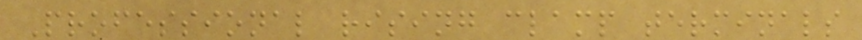Professional rising clamp terminals
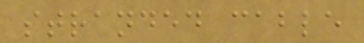stranded cable
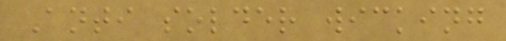Anti solder wicking
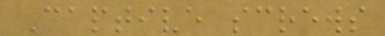Captive screws
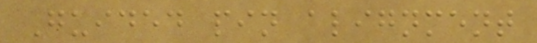Guided pin alignment
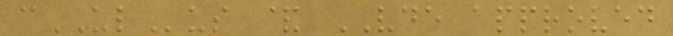cULus & VDE approved
